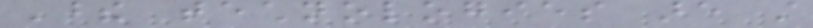These technologies are still
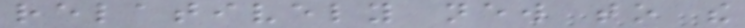relatively new to the
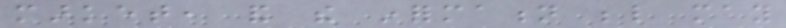market, and the information below may
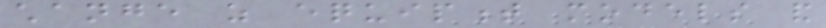change as equipment models and
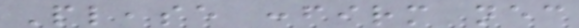Please confirm necessary
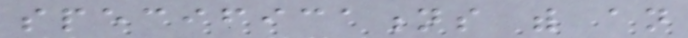specifications with an
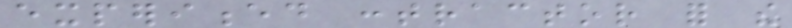experienced contractor for the
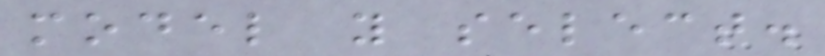model you select.
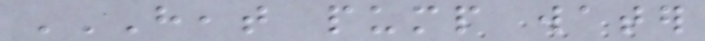HEAT PUMP WATER
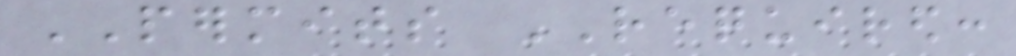PERMITS REQUIRED:
